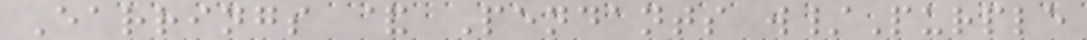Earrings & Pendants w/Purple
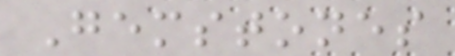Gemstones
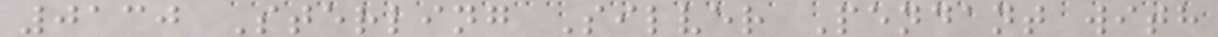0130 Sterling Silver Pendant with
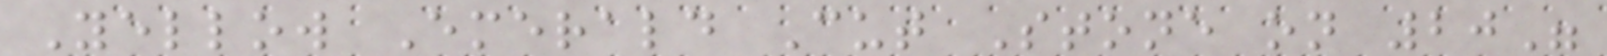Yellow Emerald Cut Stone on 20"
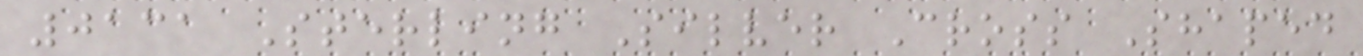0131 Sterling Silver Cross Shaped
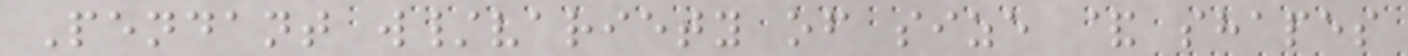Pendant w/variety of size & shapes
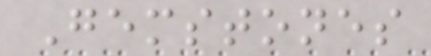Gemstones
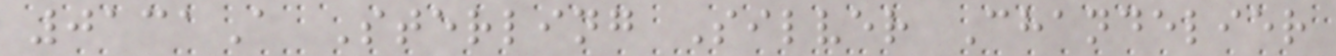0131A Sterling Silver Chandelier
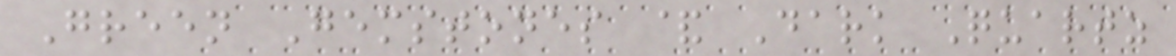Green Gemstones & Dark Quartz
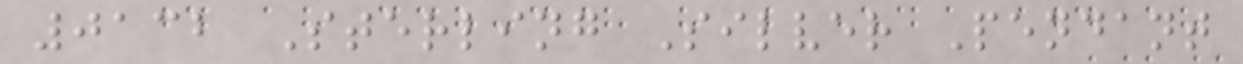0132 Sterling Silver Pendant
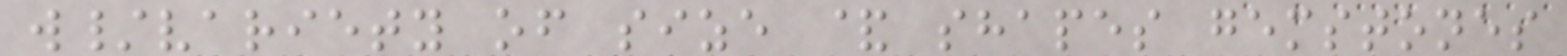w/variety of size & shapes gemstones
